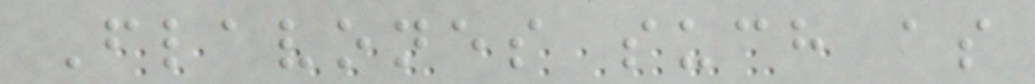Flavones such as
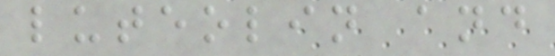luteolin and
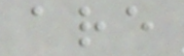are
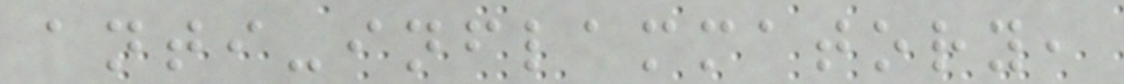anti-inflammatory,
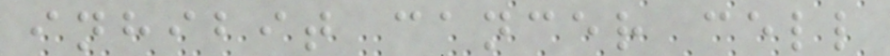inhibit cancer cell
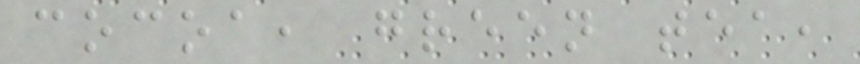cocoa, green tea,
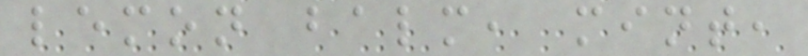lemon balm, mint,
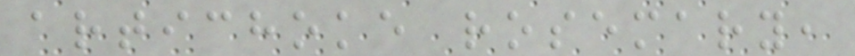artichoke rosemary,
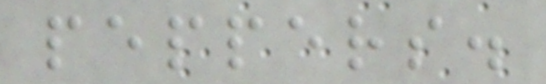peppers.
